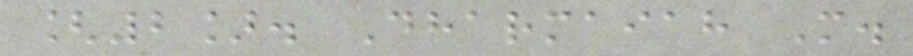[2]. Dharmaiah M.
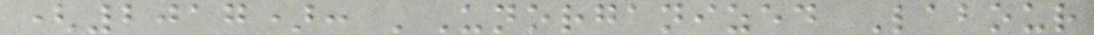(2017): 'Unorganized Labour
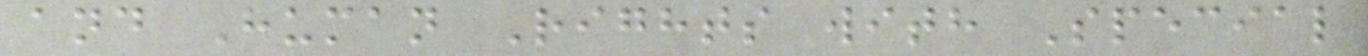and Human Rights with Special
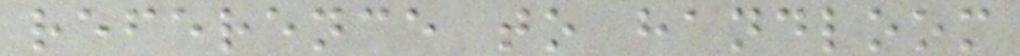reference to handloom
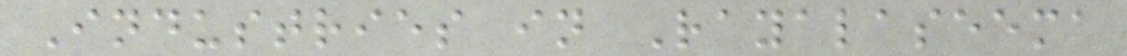Industries in Rayalaseema
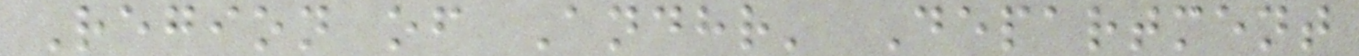Region of Andhr' Department
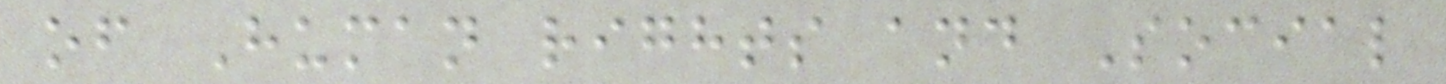of Human rights and Social
